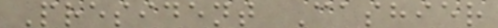President Cashier
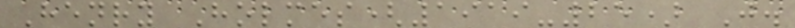Henry Holmes(1919-25) J.
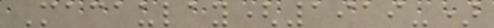Macaulay(1919-)
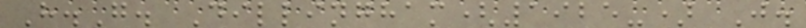H.G. Dillingham(1925-) J.
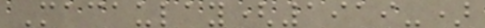Macaulay(1919-)
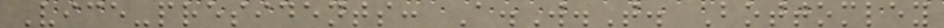Vice-presidents: A.W.T. Bottomley
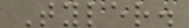Tyler.
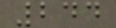244
